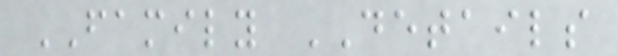FAMILY DETAILS
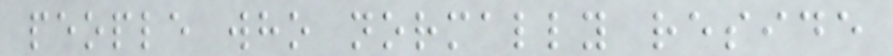people who normally reside
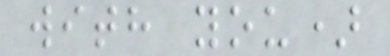with you)
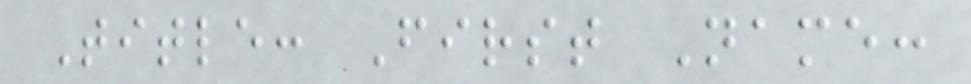Title: First Name:
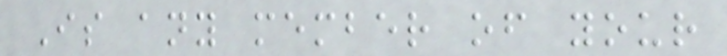Is any member of your
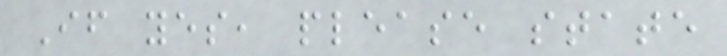If yes, please state
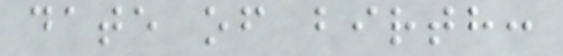date of birth:
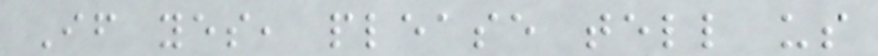If yes, please tell us
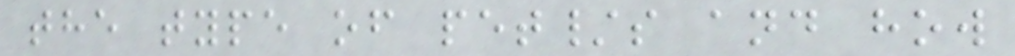the type of pet/s and how
